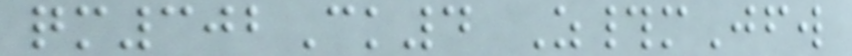qm302Ck4 Z#mJfw
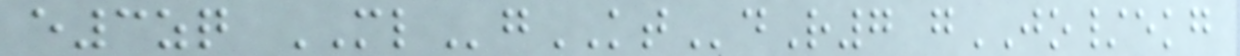e3zq MLgKTdR7 gJO/ekg
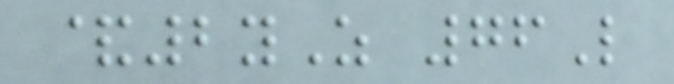&2yZ 76L
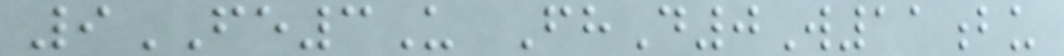9FE3U FhD0W11bu
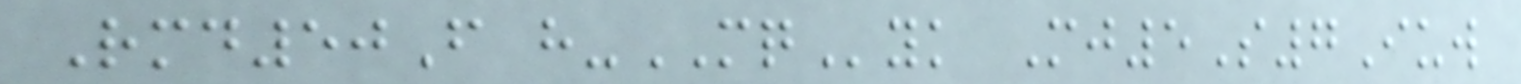Rmd50F h-MQyk Mj5S7Iuw
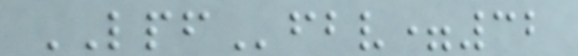LPFfbv=32
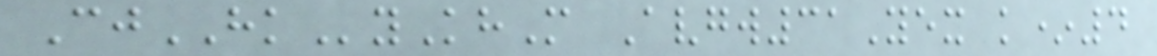CjHKyKhM Avgw31Yex k*4
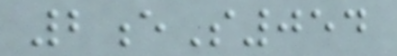2eS054
